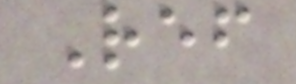Ref
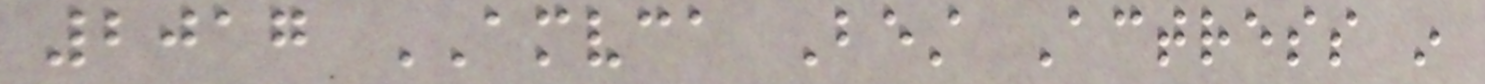2017 AMVCA Best Actress in
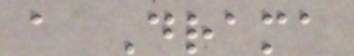a Drama
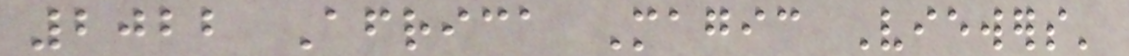2022 Africa Magic Viewers'
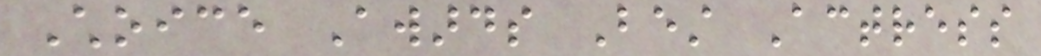Choice Awards Best Actress
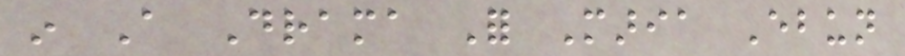in A Drama For Maria Ebun
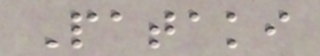Pataki
